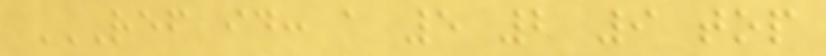REF ID: A 5 2 9 TOP
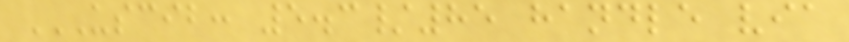USCIB: 5.3/85 HANDLE VIA
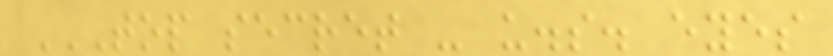TOP SECRET - U.S. EYES
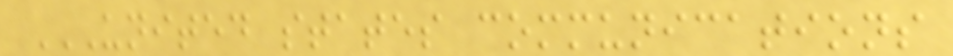UNITED STATES COMMUNICATIONS
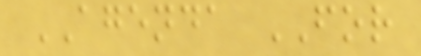AGENDA FOR
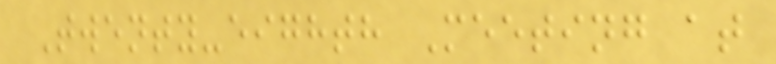Twenty-eighth Meeting at
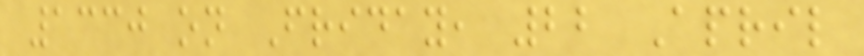1330 on Friday, 22 April
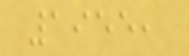1955,
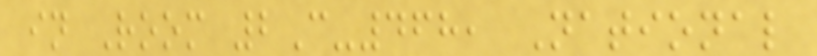in Room 2C-468, National
